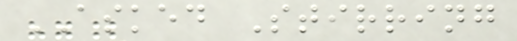ASKED Stirring
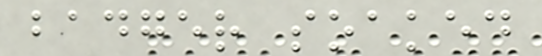badger soaked
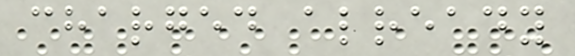charged already
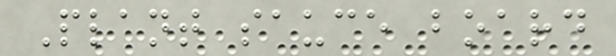Plant sauce board
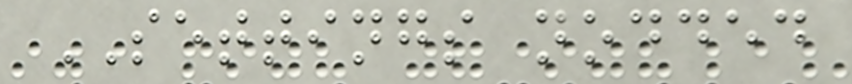SETTINGS nodded
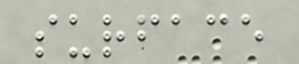surface
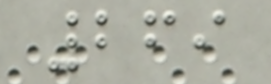269
